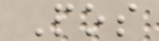Pos
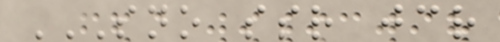SNO SSR JCR
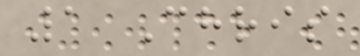1 Chris
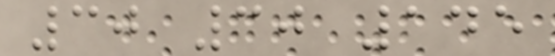30 30 145
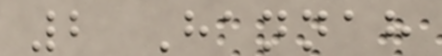2 Hannah
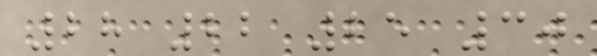28 22 25 30
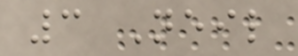3 Neil
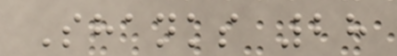Shanks 28
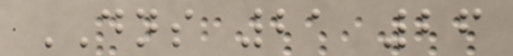DNS 21 26
